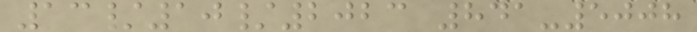13/10/2023 841-5008
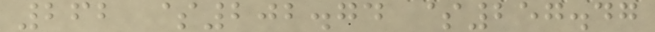262 $202.74 $257.47
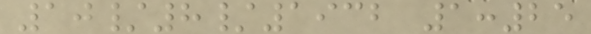10/8/1932 1:25
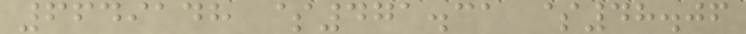6649148 $471.31 $48.06
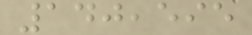140,595
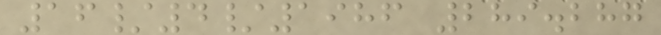16/4/1986 289.287
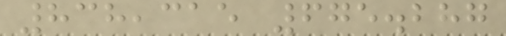838,315 675.287
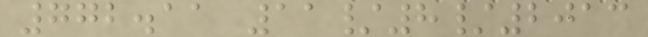772.11 11/8/2013
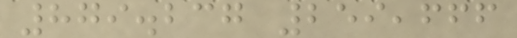879.237 259,666
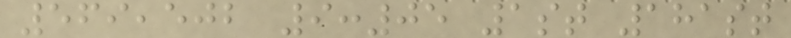569,502 9:05 1st 181st
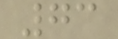73
